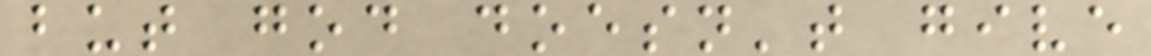but god doesn't give
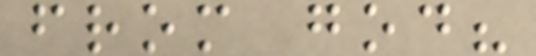from god?
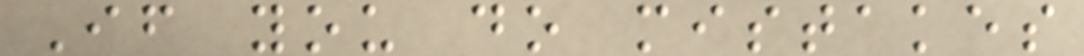If you do mistakes
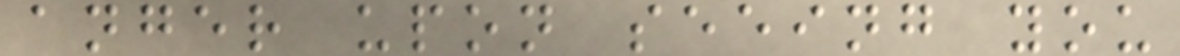anger upon seeing you
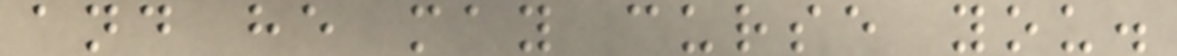and he may curse you.
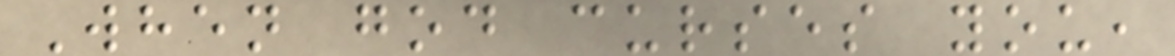When god curses you,
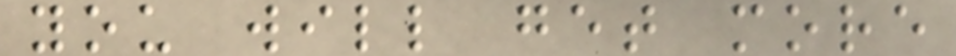you will get more
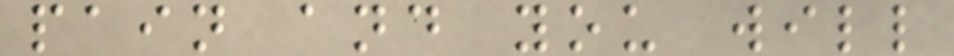pain and you will
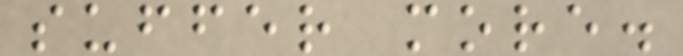suffer more.
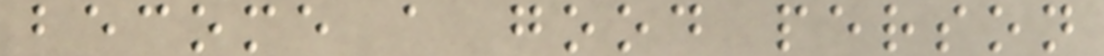become a good person
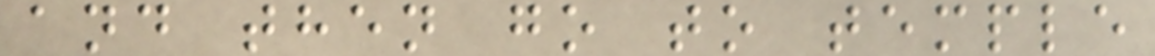and then go to temple
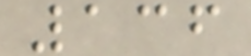136
